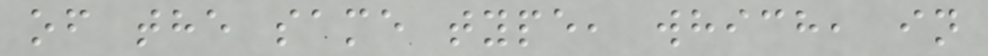of the same type, which, in
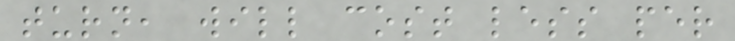turn, will cost less per
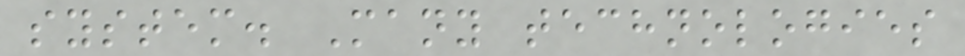system. Many technologies
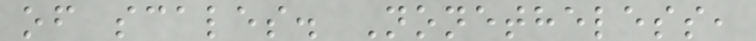of scales. Nonetheless,
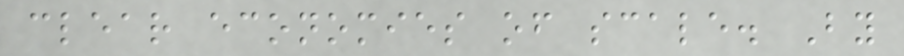clear economies of scale. By
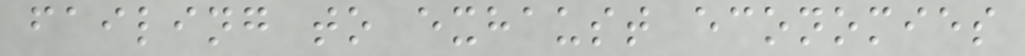failing to exhaust economies
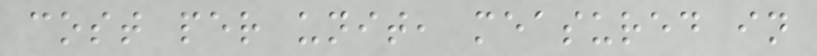cost per unit, measured in
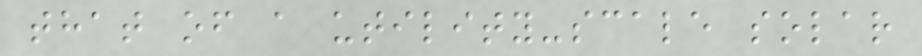that of a utility-scale solar
